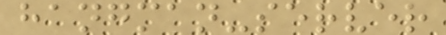hangman-server
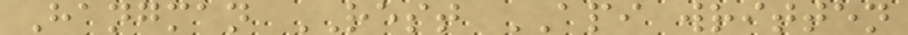Hangman REST API written
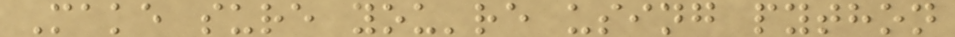Make sure you're using python
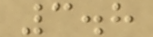3.8
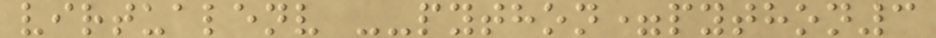virtualenv --python=python3
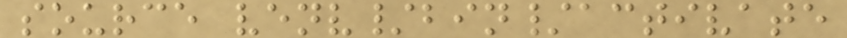source venv/bin/activate
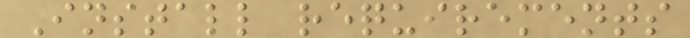Install requirements
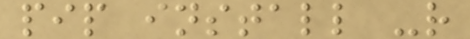pip install -r
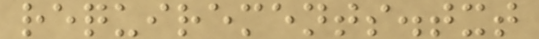requirements.txt
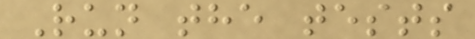Run the tests
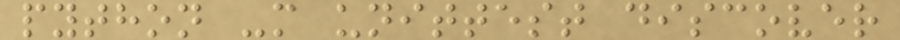python -m unittest discover
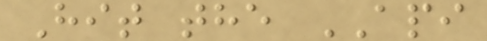Hit the API
